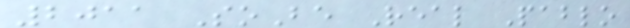2011 SoBe Real Pablo
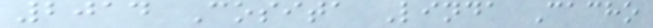2014 Cosita Linda Cacho
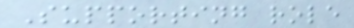Supporting role
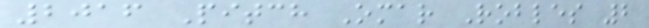2016 Pitch Omar Robles 2
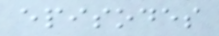episodes
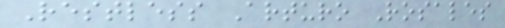Restless Arturo Rosales
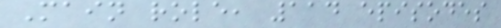Main role, 114 episodes
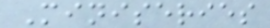Miniseries
